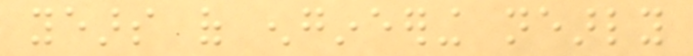years of engineering nearly
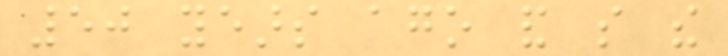50 years ago and so the
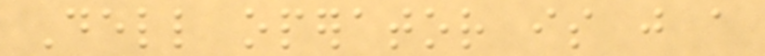Dell operator is just a
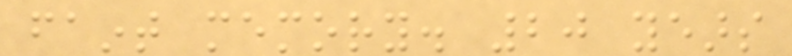faint memory. 20 years
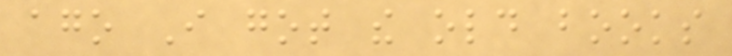ago I got the old books
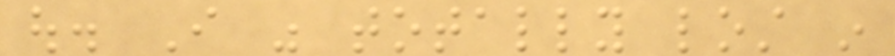out. I was totally lost in
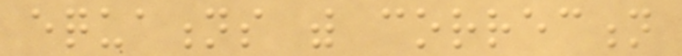equations with correction
